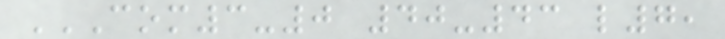COM3-0 40-43 L7,
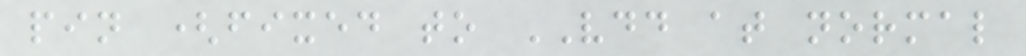pin (fixed to VDD at normal
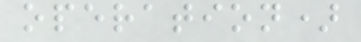operation)
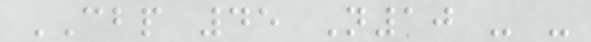CBP 45 N10 - -
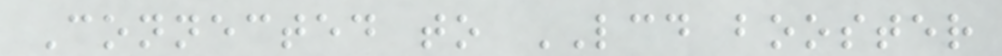Connected to LCD booster
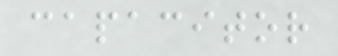capacitor
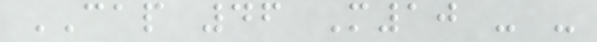CAP 46 M10 - -
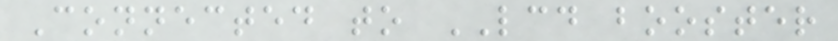Connected to LCD booster
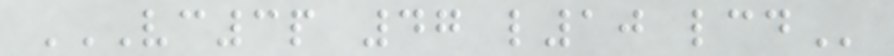VC3P 47 L10 LCD
